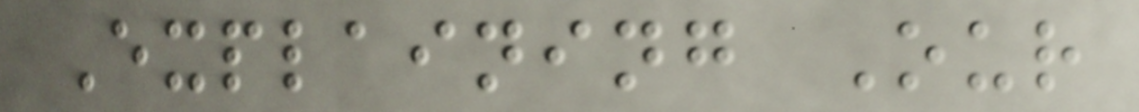Explaining Our
